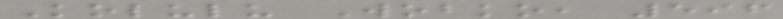Kolulu Wobko, 596
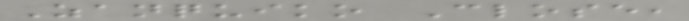Zanquiko Close,
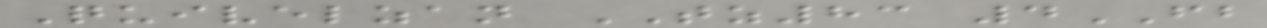Quivelzan TZ83 4FB
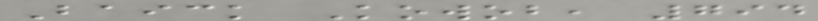Baick Kowob, 794
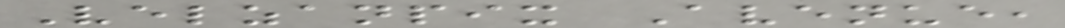Velzanpix Avenue,
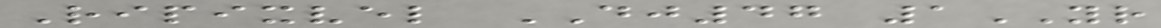Ripixvel DJ47 1YR
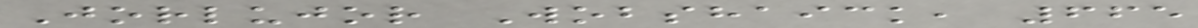Jorlujor Wobshaick, 665
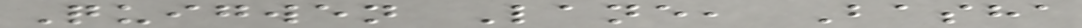Quigwen Lane, Basha
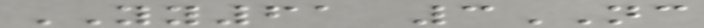YY61 3NC
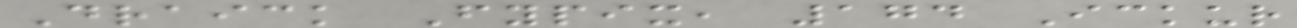Draick Fypix, 174 Ickur
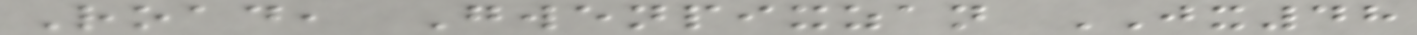Road, Gwenpixzan JX48
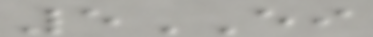5EI
